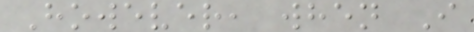However, when I
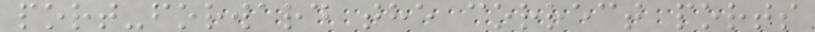port-forward the correct ports
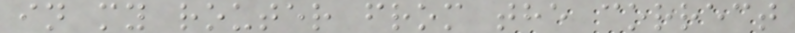in my router from the correct
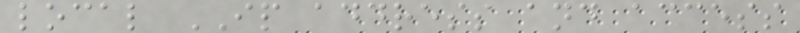local IP address and access
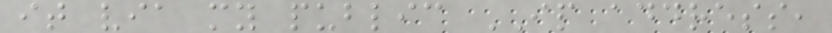it via my public IP address,
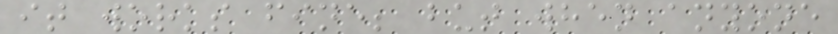it works fine; but when anyone
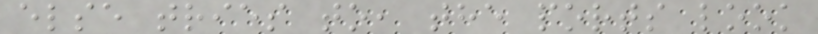else tries to, the ports look
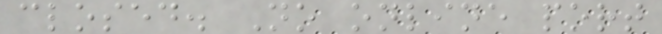closed. No online port
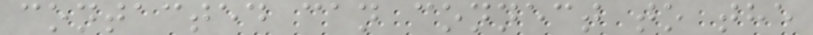contacted can connect to the
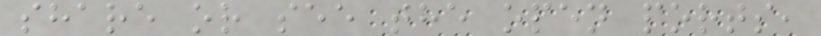share or see the open ports,
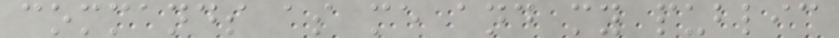commands as me and my public
